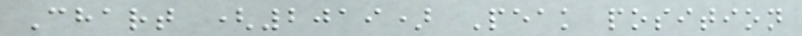Chart (2019) Peak position
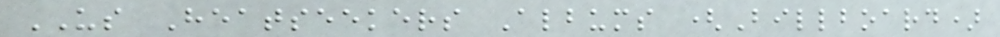US Heatseekers Albums (Billboard)
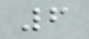6
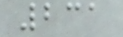231
